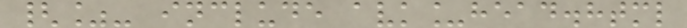{%- include avk_head.html
